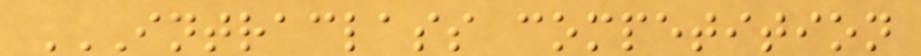INTRACLASS COMPETITION
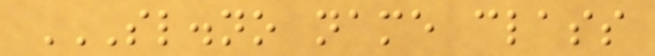SL.NO NAME CLASS
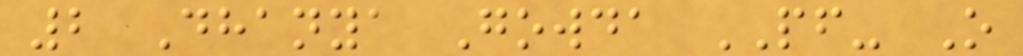2 Dhanya Gowda PF- O
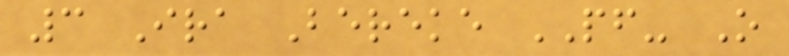3 Ira Bereke PF- O
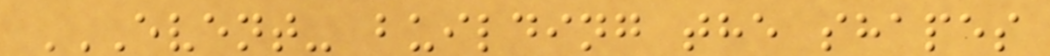EVENT- BUILDING THE SHAPES
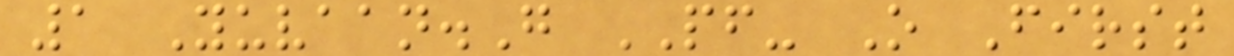1 Yuvaan.G PF- O First
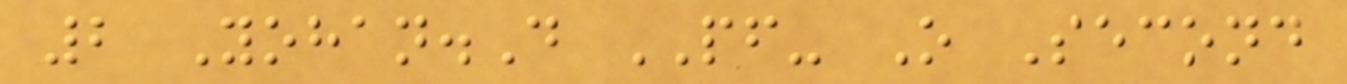2 Yohan.D PF- O Second
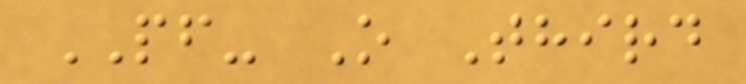PF- O Third
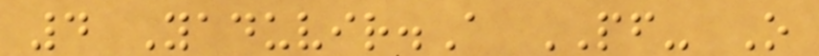4 Yaduvir.A PF- O
